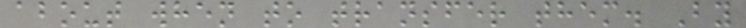about when to transfer them. By
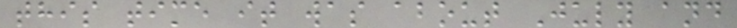this time it was about July and
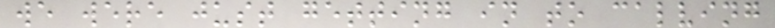we were just getting in to calving
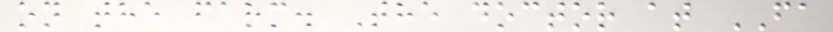on the farm. The doctor at FA
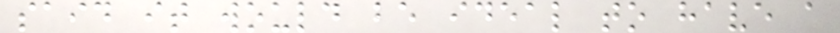said it would be ideal to have a
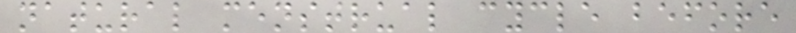natural menstrual cycle before
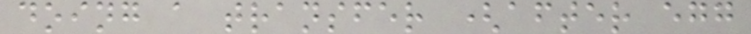doing a transfer (after egg
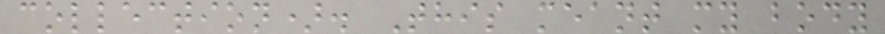collection). This meant my body
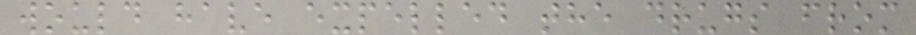would have expelled the drugs from
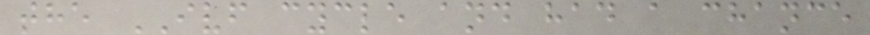the IVF cycle and had a chance
